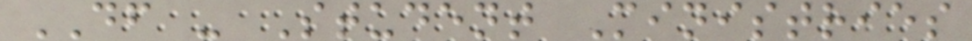DF - Student Ministries
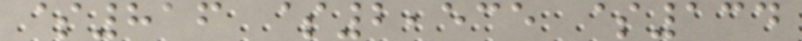$816 $2,535 $134
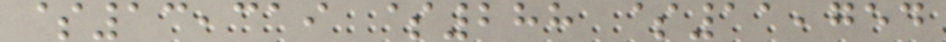$13,319 $288 $11,754
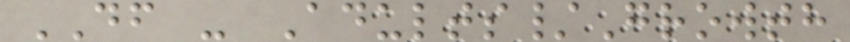DF - Adults/Growth
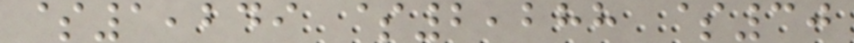$1,249 $2,288 $30
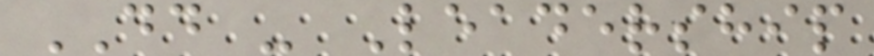DD - Leadership
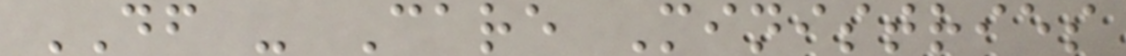DF - Care Ministries
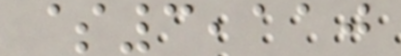$3,110
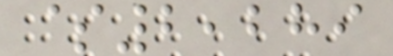$2,289
